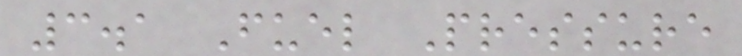3.1 Fuel Pressure
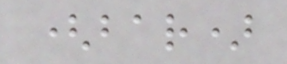(bar)
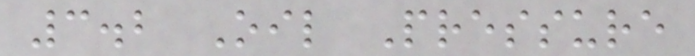3.2 Oil Pressure
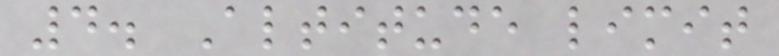4. Altitude limit
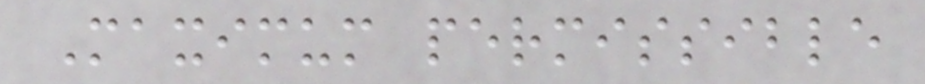Maximum permissible
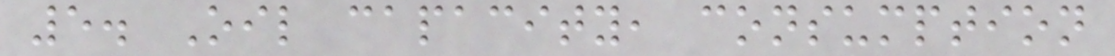5. Oil capacity, consumption
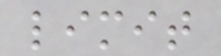limit
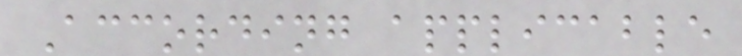According applicable
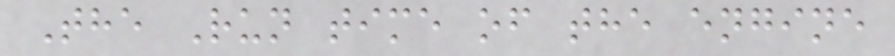The Run time of the engine
